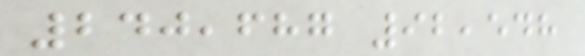240,687 92,548
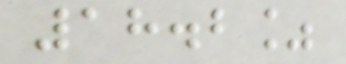18.2%
